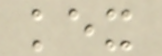kex
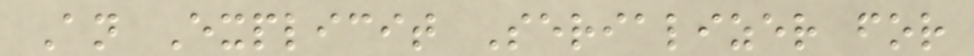An Explicit Serializer for
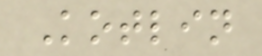Kotlin
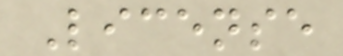License
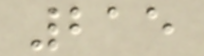215
